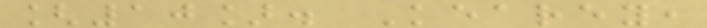[10]. Kearey,
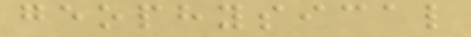geophysical
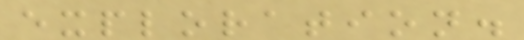exploration.
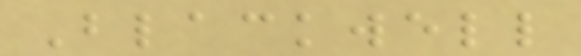Blackwell
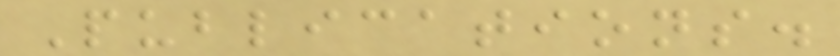Publications.
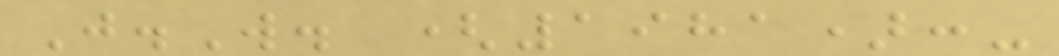J.W. (1981):-
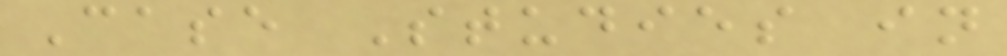Case Studies in
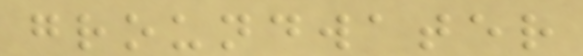groundwater
